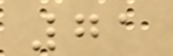71
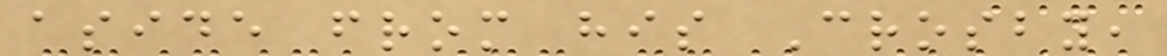aside from his Crosby,
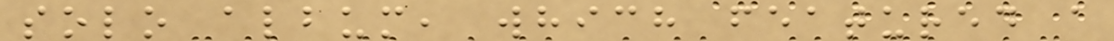solo album, which featured a
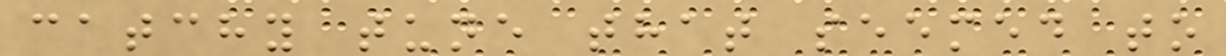catchy tune that seemed to
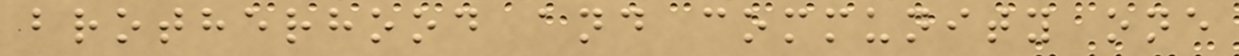brotherhood and community one
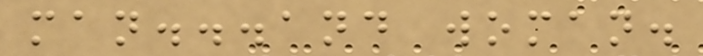man...and woman.
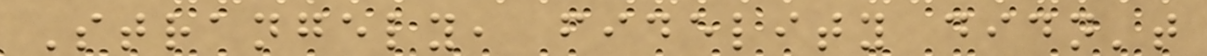Strangely, fidelity didn't
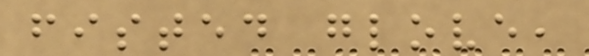fisted glove,
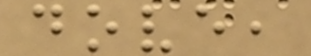dove,
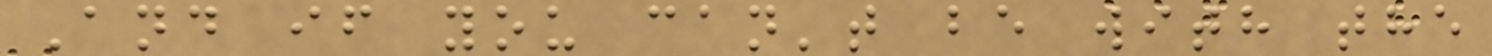And if you can't be with the
